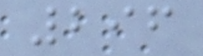296
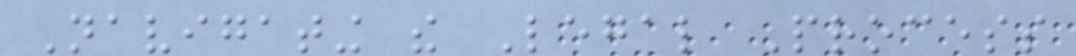Navigating the Legal Process
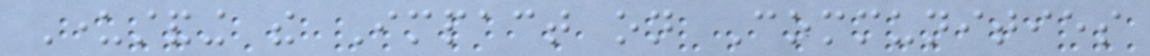Understanding the Impact on Communities
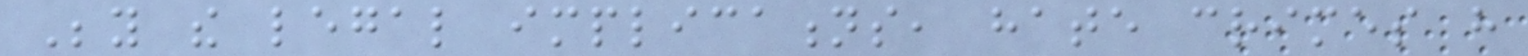Beyond the legal implications, hate crimes have
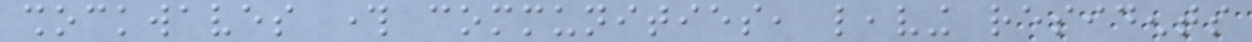shockwaves through communities, leaving residents
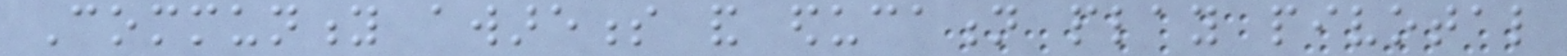Community awareness and education play pivotal
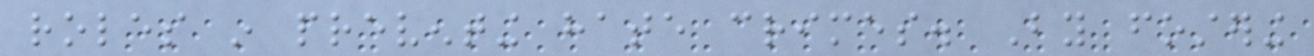roles in preventing hate crimes. By fostering
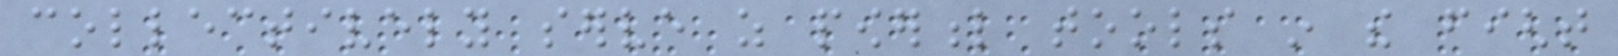collectively serve as powerful tools in the fight
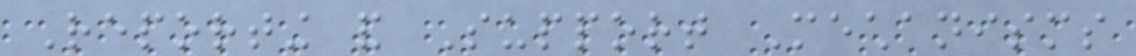Reporting and Support Mechanisms
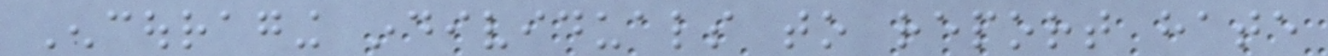Encouraging individuals to report hate
